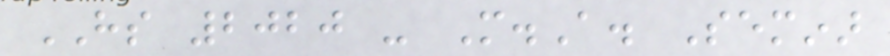HS 2020 - M.A. Seminar
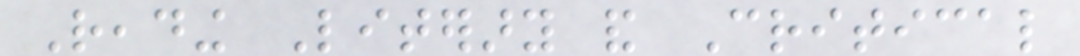Reading Literary and Critical
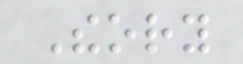Theory
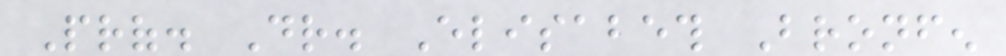Prof. Dr. Elisabeth Bronfen
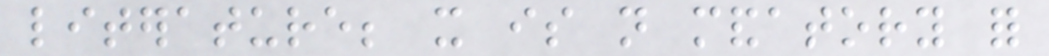literature; it is not mandatory for
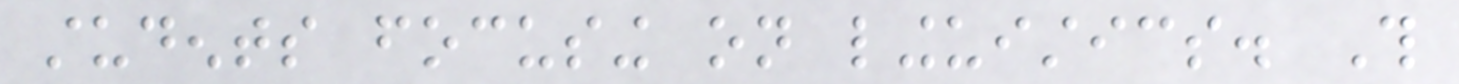students focusing on linguistics. This
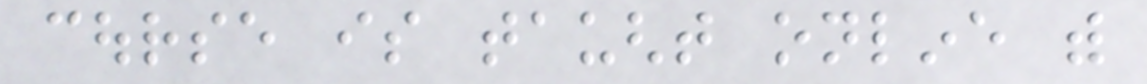course is taught online with
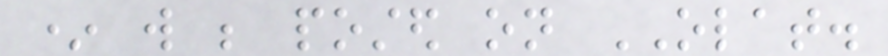* will be posted on OLAT.
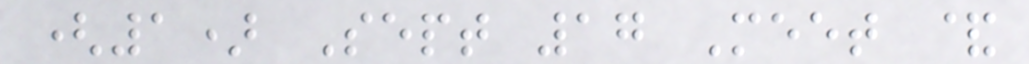(1) Sept 17 Meet &
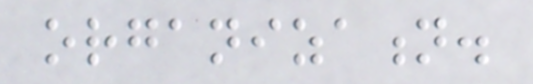organization.
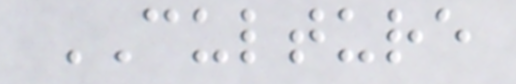CULTURE
